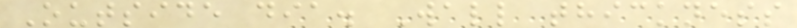Outside dia. Wall thickness
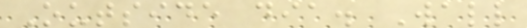Outside dia. Wall
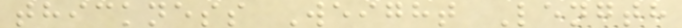thickness Weight Length
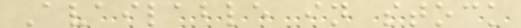Available in stock
